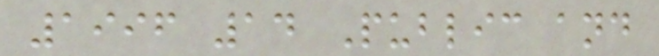1996 14 Public and
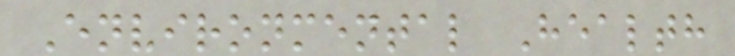Environmental Health
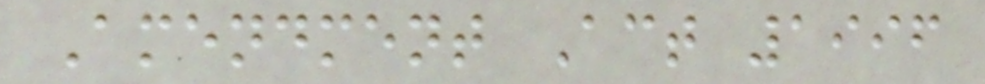Amendment Act 1996
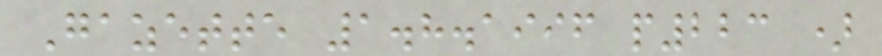Gazette 1.8.1996 p223 )
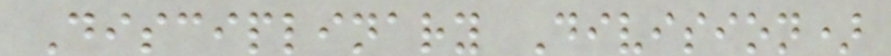Disciplinary Division)
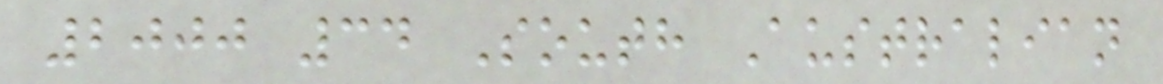2000 34 South Australian
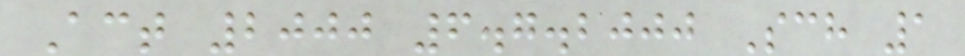Act 2000 6.7.2000 Sch 1
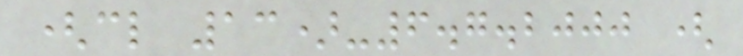(cl 13)-6.7.2000 (
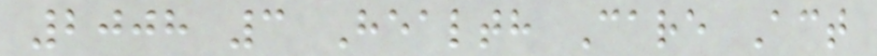2008 3 Health Care Act
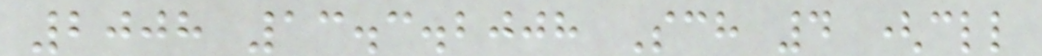2008 13.3.2008 Sch 4 (cll
